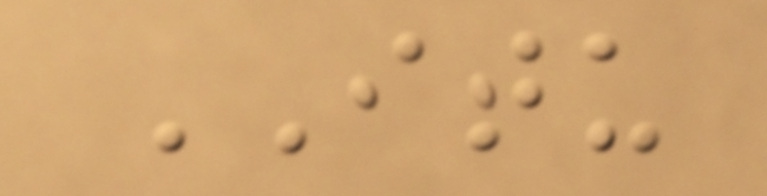ITU
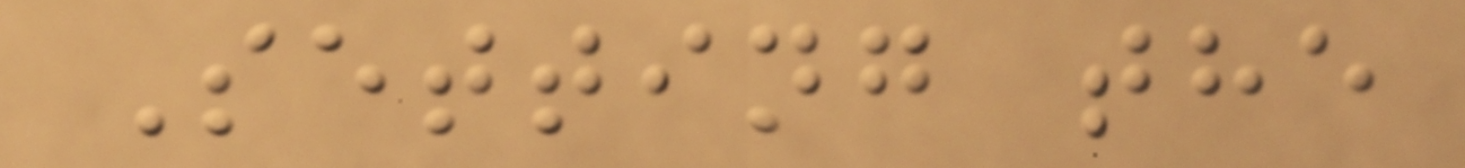Setting the
